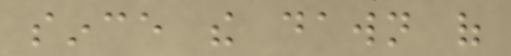since the dawn of
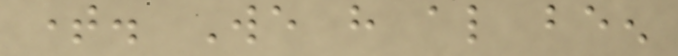time. We have also been
